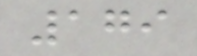179
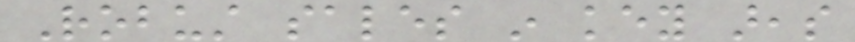Robust sales in key areas
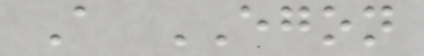A EGON
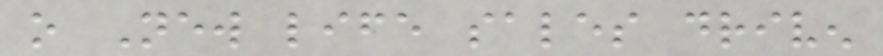o New life sales driven
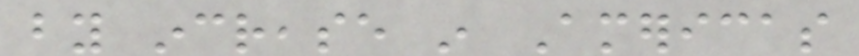by increase in Americas
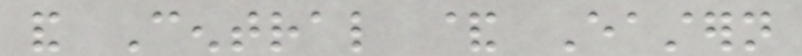and Central & Eastern
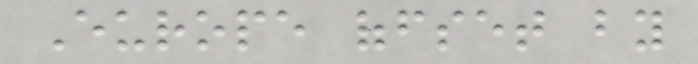Europe offset by
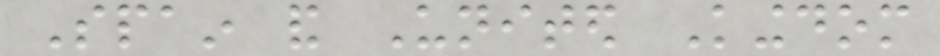Spain and United Kingdom
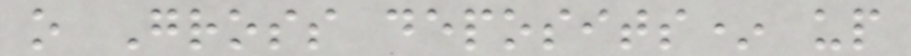o Gross deposits* up
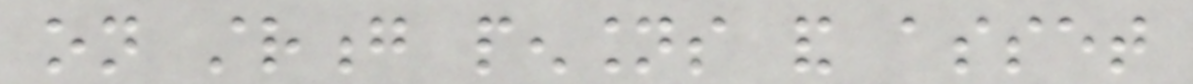on strong pensions and asset
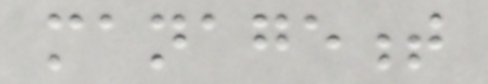management
